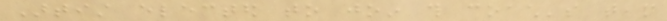Artist elected to join this coach's team
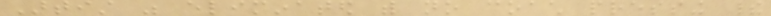Artist was eliminated with no coach pressing their
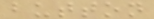button
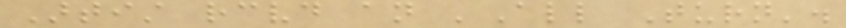Artist received an 'All Turn'.
